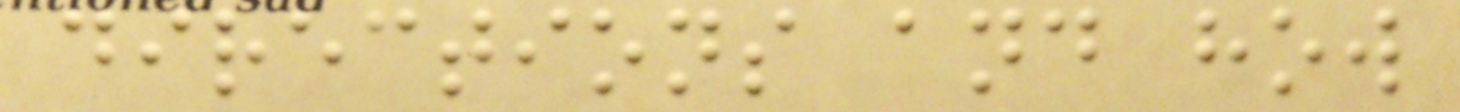directions and how
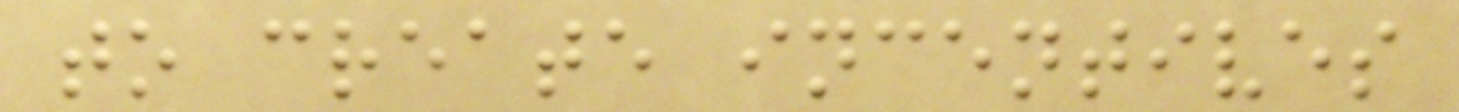to create incentives
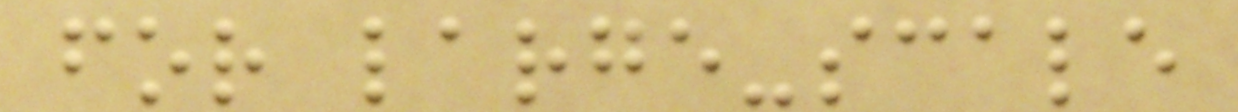for large-scale
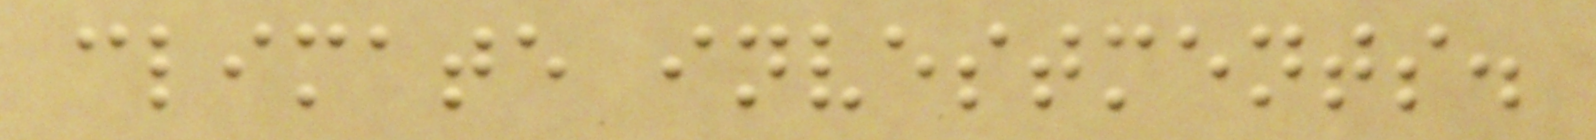climate investments.
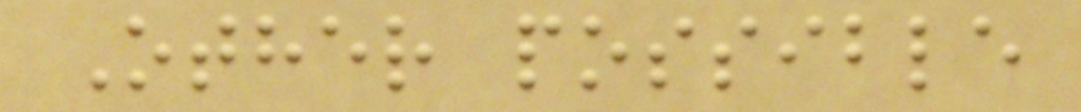Other possible
